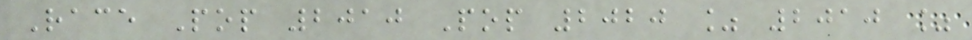Race Pop 2010 Pop 2020 % 2010 %
